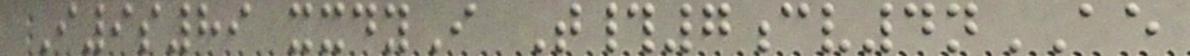I9s89 xxdyI T#7cv4nAE
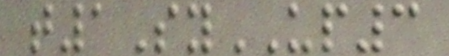t1SyUP3
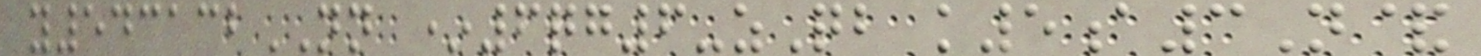y543132NN *6qg6-zQb k5a3N&
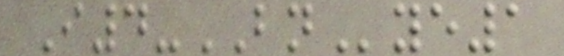I4-BNye1
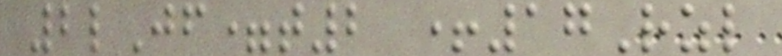2lJf=t2 +17Rzl
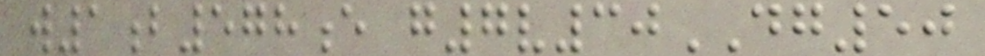w1b578e g7v30DG50
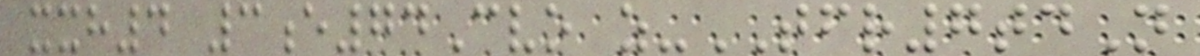xxh4 3e74Cvo z-TFR7tdN
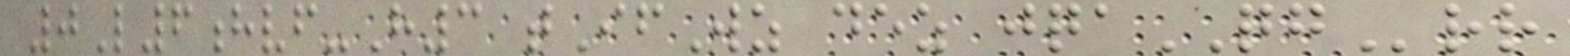0L6hvf-H3 tIfWz dez jqaQGrr
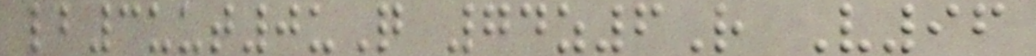lb3uut0uQ 74z6R V96
